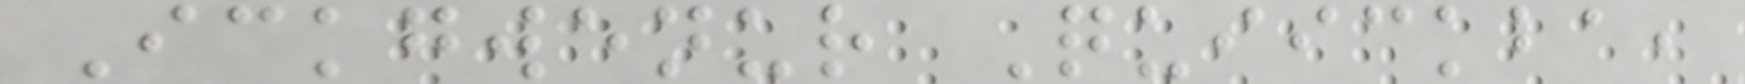Ickgwenur Quiickba,
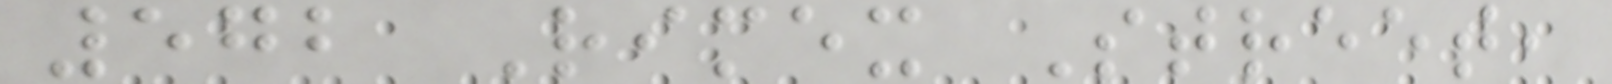572 Rimex Street,
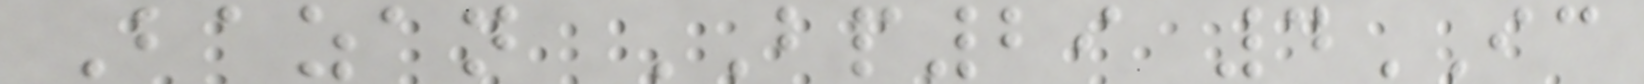Bazan BP29 4IC
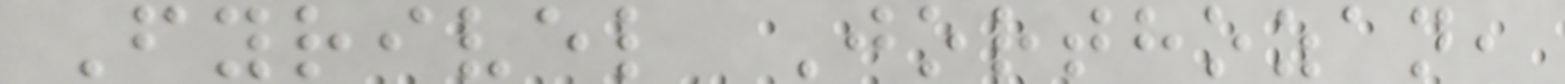Fyrivel Jorthozan,
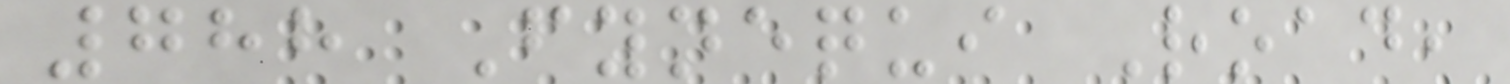788 Fynequi Road,
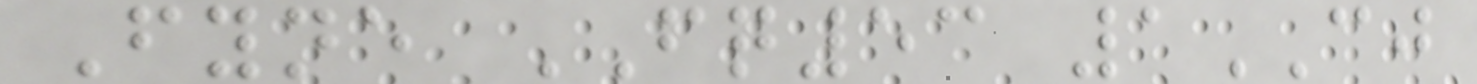Fyne FQ53 1CJ
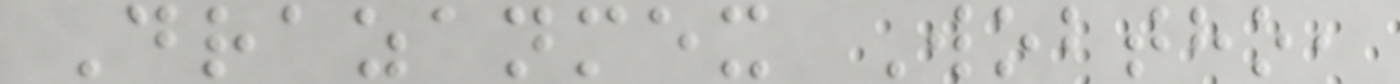Drazanmex Wobtho,
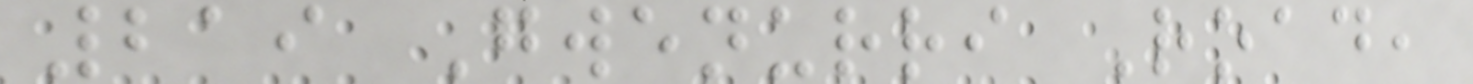219 Gwenurri Road,
